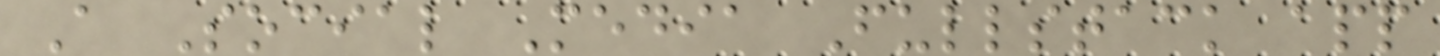A Social Media Fullstack app
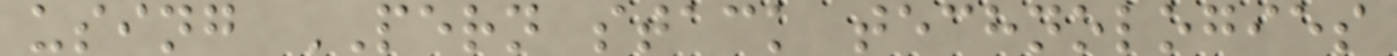using PERN stack technologies
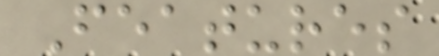Features
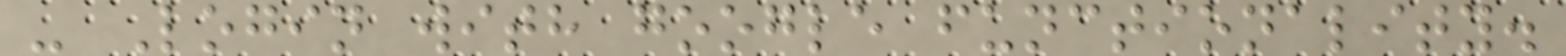- Login with google functionality.
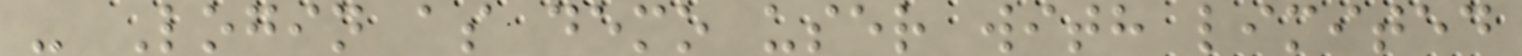- Login as demo user with limited
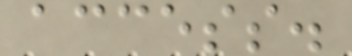access.
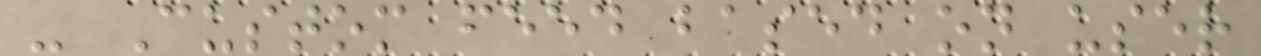- Custom feed based on user
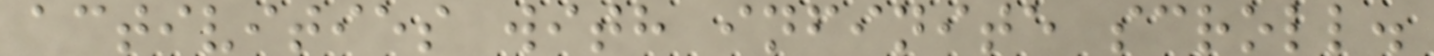activities with infinite scroll.
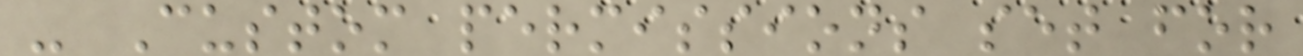- Custom permissions set for
